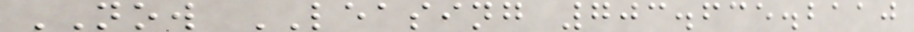NOW LEASING 703.635.2110
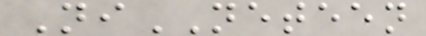NiNETEEN
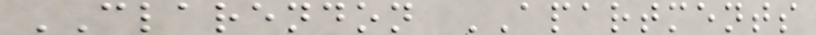CLARENDON APARTMENTS
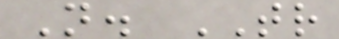N. TR
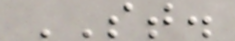ST.
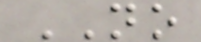NO
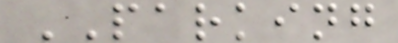PARKING
